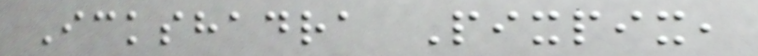Ickshadra Pixpix,
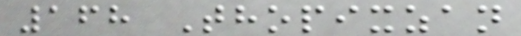168 Thopixzan
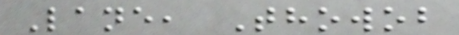Lane, Thowob
